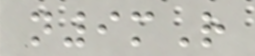n9mR
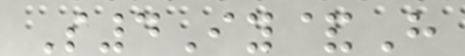S4Iy&H
